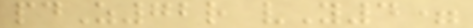pdZ72r vY4=
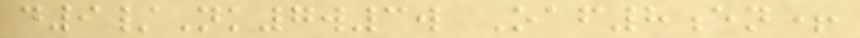d9/Nk7w3w Oaf8en+
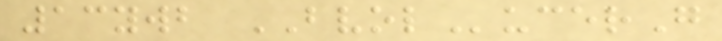13ywb BVOLucerG
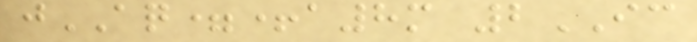jAQ=+a8m 2IC
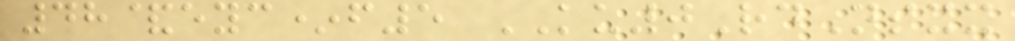48&eyc*f5 KU0RdNsxx
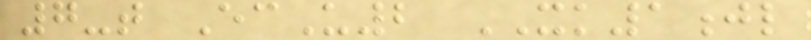7-t EcU2 XK1jl
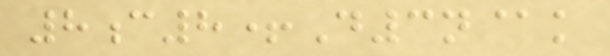8c8+D3n@k
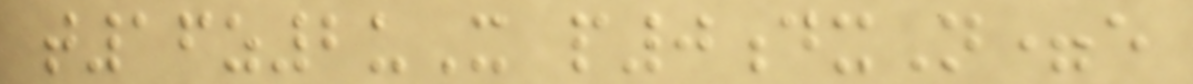t16z2uX p0dxN=e
